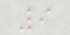9
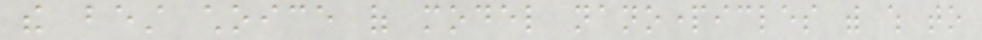the best choice of model nanoparticles with which to
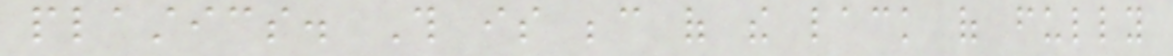plastics. This is because of the lack of fully
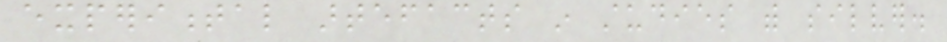experimental artefacts in studies with silver.
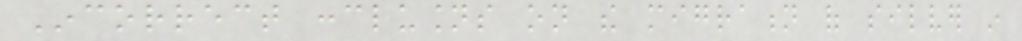Incorrect conclusions on the migration of silver in
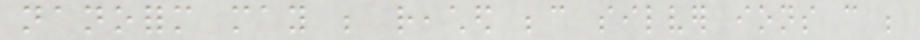nanoform may be reached because silver ions can be
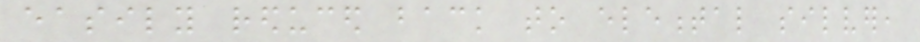easily reduced back to elemental silver,
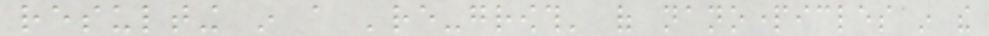resulting in a 're-growth' of nanoparticles in the
